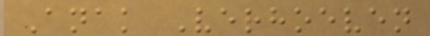Anak Verhoeven
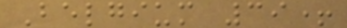Belgium 39+
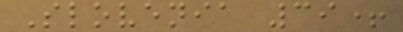Slovenia 39+
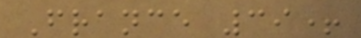France 39+
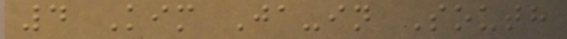4 Kim Ja-in South
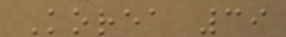Korea 39
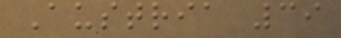Austria 39
